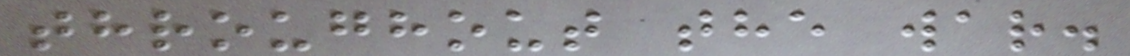throughout the war.
